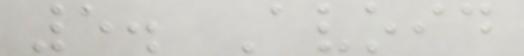5. Avoid
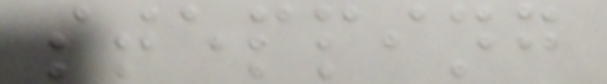stepping
